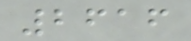2616
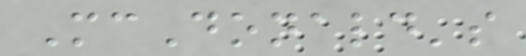McDonald's
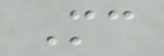Mc
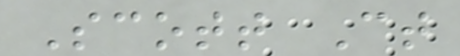Scott Ct
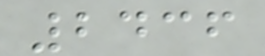2436
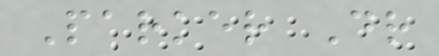Parker Dr
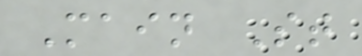Main St
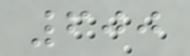600
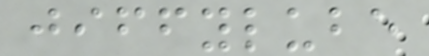jiffylube
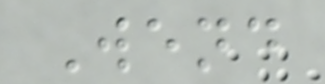Wend
